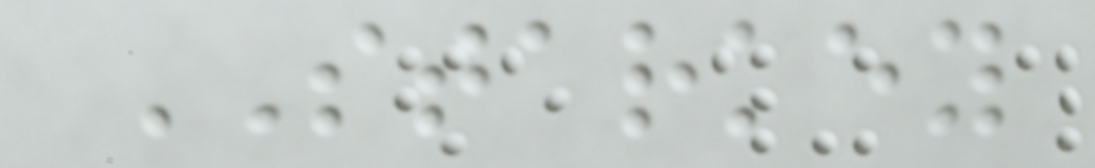STARKEY
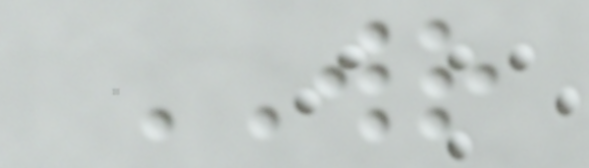WR
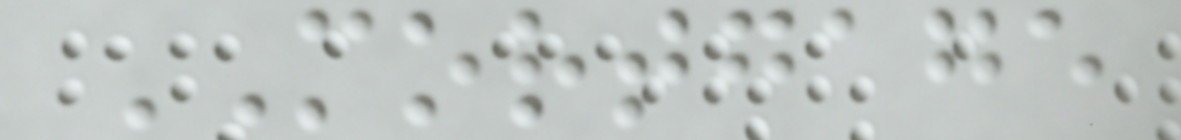MORTGAGE
